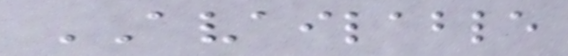AVAILABLE
